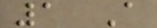1 A
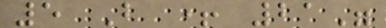5 B + 21"
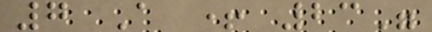7 A + 23"
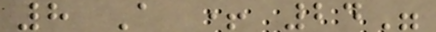8 A + 24"
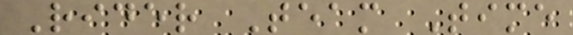Rider Team Time
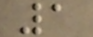1
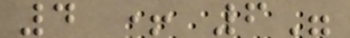4 + 6"
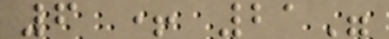6 + 21"
